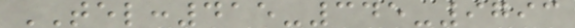TEL:415-345-9793
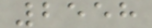2558
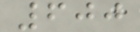600
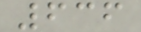636
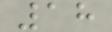18
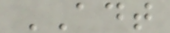ADT
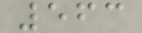563
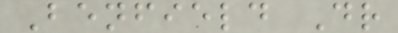Benfield Dr
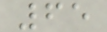65
